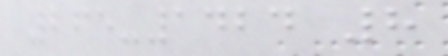265-1424 8
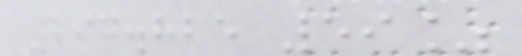297.825 59%
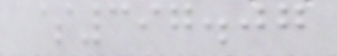$397.07
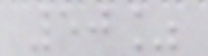50%
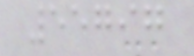55797
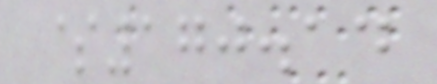$170.14
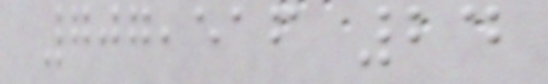707,516 24
